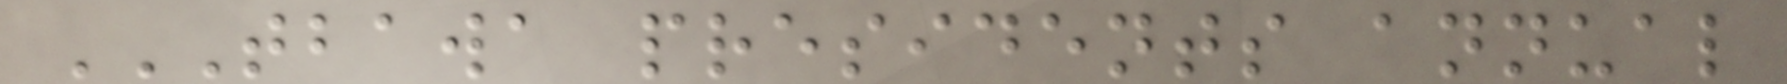TBAWA PRESIDENTS ANNUAL
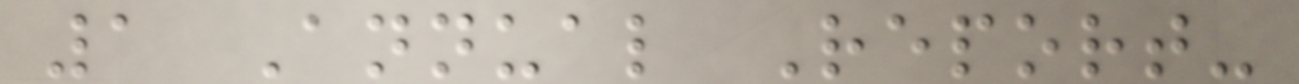1 Annual Report-
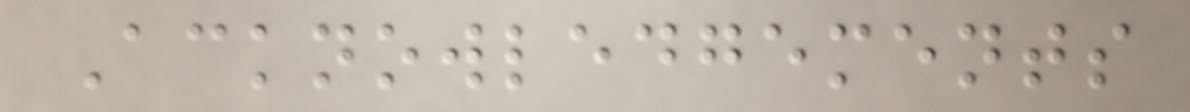Acknowledgements
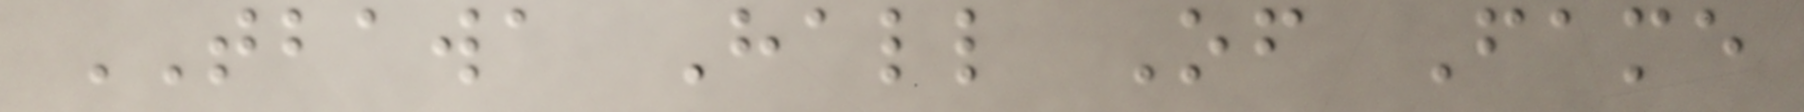TBAWA Hall Of Fame
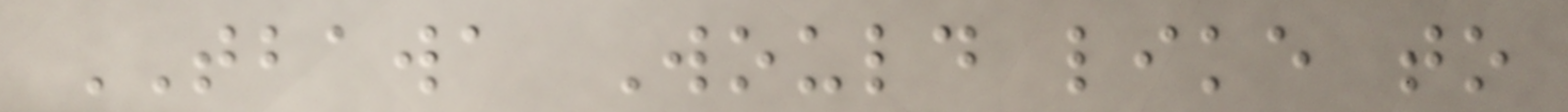TBAWA Would like to
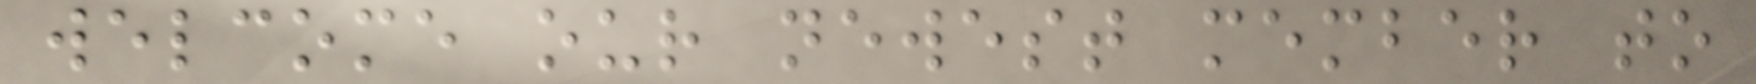welcome our newest member to
